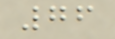76
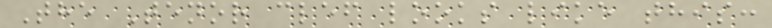The Tenor clef looks like this:
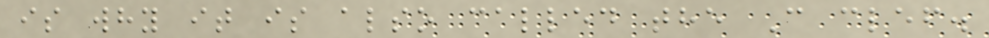is why it is also called the C clef.
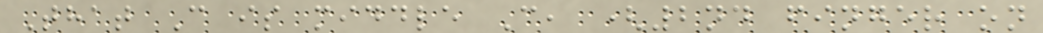That C is middle C, (2nd finger on
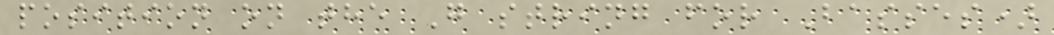position on the G string for Basses)
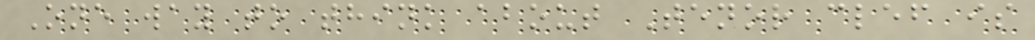One way to think about Tenor clef is
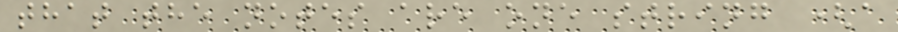that the notes are one string (a
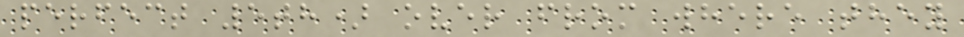perfect 5th) over from where they
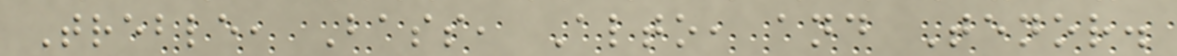Treble, Bass, Alto, and Tenor.
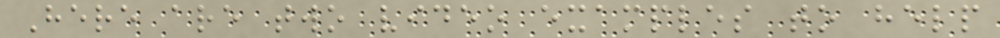Here are two video examples to help
